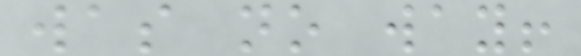was no way!
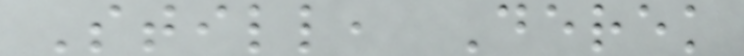Still, Derek
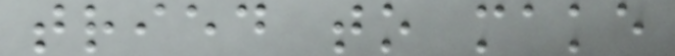tried to make
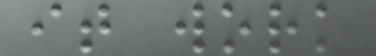it work
